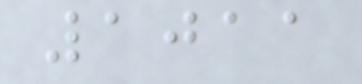1011
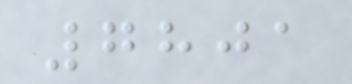7801
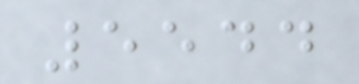5544
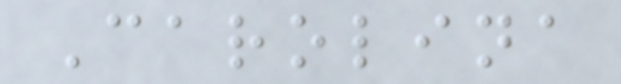Carolina
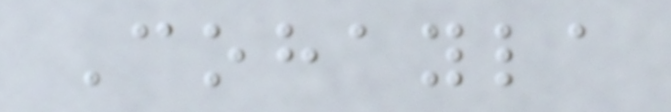Cohayla
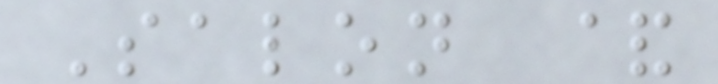Salon &
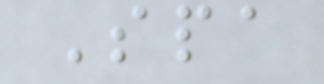Spa
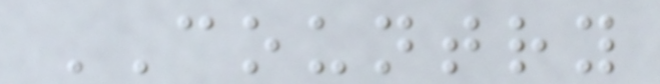COUNTRY
